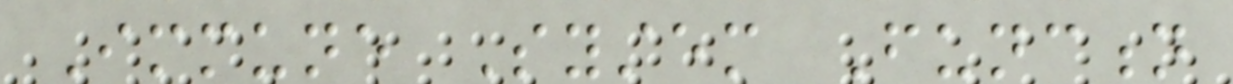Immune System Function
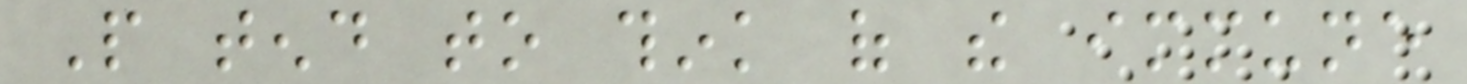People tend to think of the immune
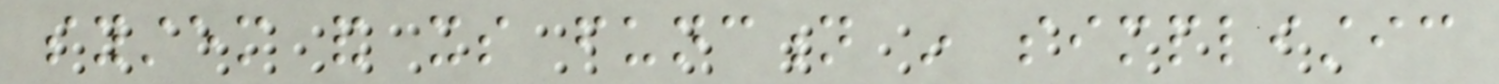system and its function in simplistic
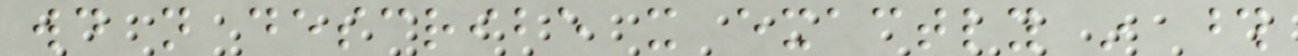would not describe it exactly in those
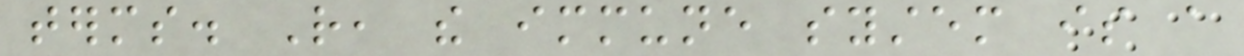terms. Rather, the immune system is a
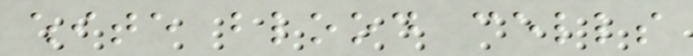white blood cells
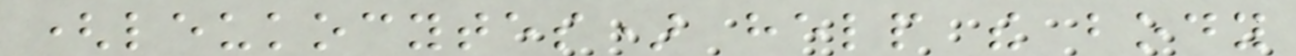(leukocytes) help the body
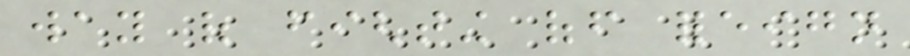way of fighting off foreign
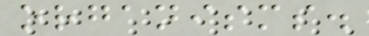organisms.
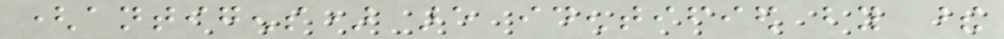(antigens) are identified by these
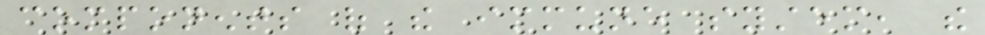components of the immune system, the
